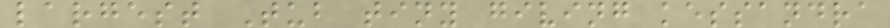largest Tub tiny giving kessandra
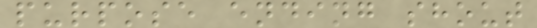purpose ending shout
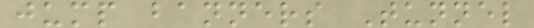jump banners Tunnel
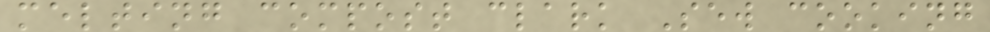melting compost clark Sew cooking
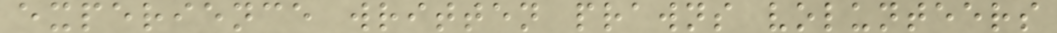experience written prawns volunteers
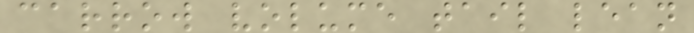carrow volume tail lean
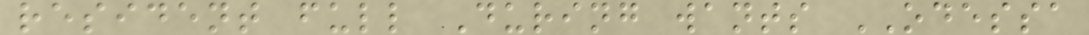resident full During wants ODESSA
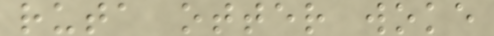ruta otter woke
